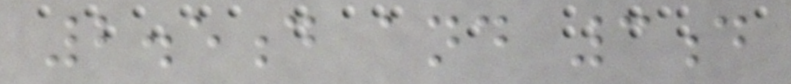2.5d and 3d
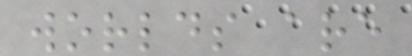worlds are
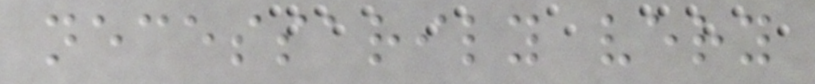necessarily very
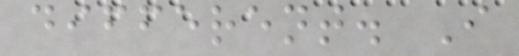different. I
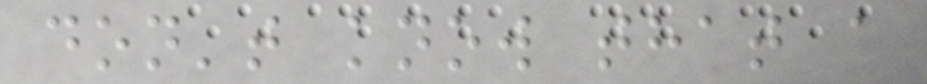don't know that a
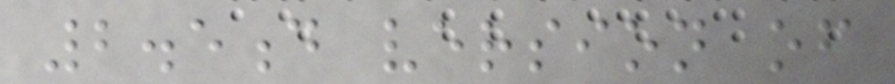2.5d version of
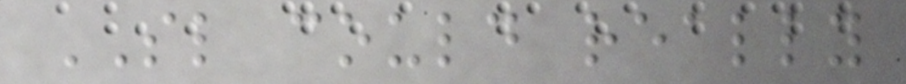SL could really
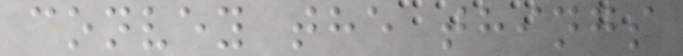convey the things
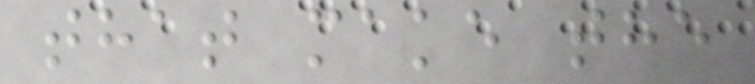that make the
